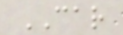CAR
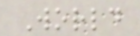World
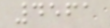4561
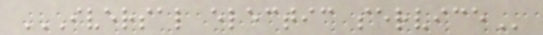IVERSAL ELECTIC SERVICE
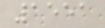1551
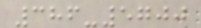386-5700
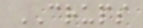CRUPS
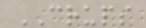CRUPS
